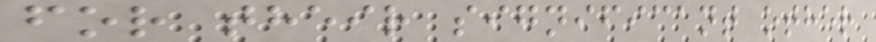for their significant other
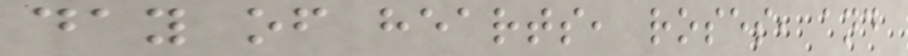day of hearts, roses, and
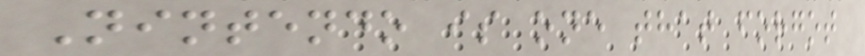Nintendo is one that forgot
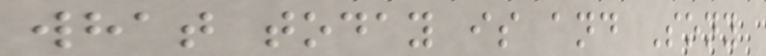what today is and Sony
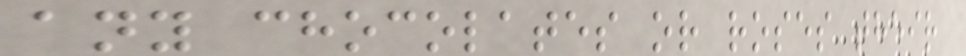any chocolates or roses their
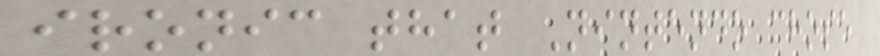ironic that Nintendo chose
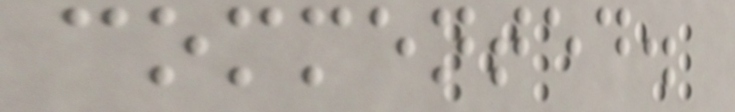commented.
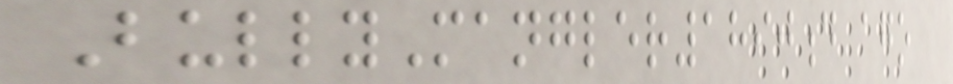BullyMangler1890d ago
